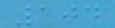104
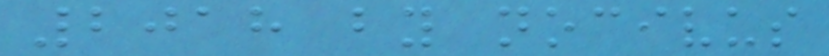2018 by nocivus
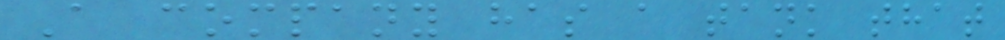A company has a tank that
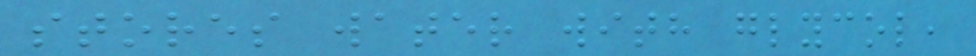stores water with glycol,
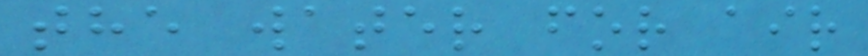the water for air
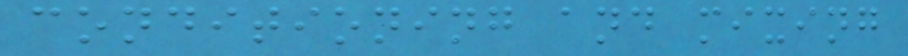conditioning and mixing
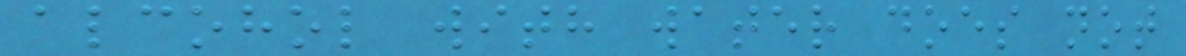alcohol with water does not
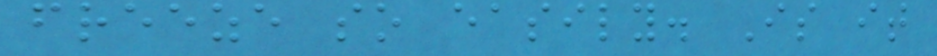freeze so easily. Is it
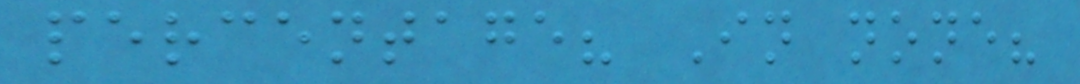percentage? In none?
